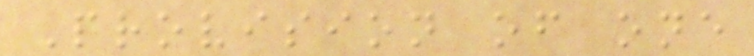Provision of one
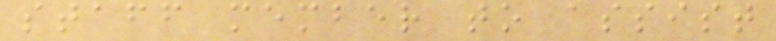staff member to assist
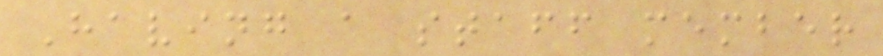Having a staff member
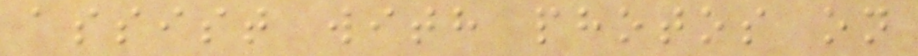assist with photos on
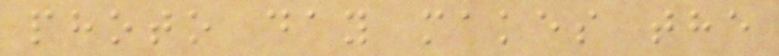photo day makes the
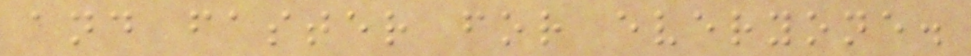and faster for everyone.
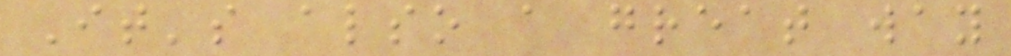It's also a great way
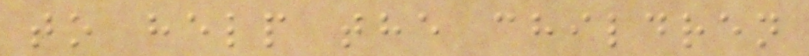to help the children
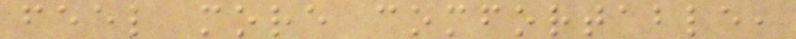feel more comfortable,
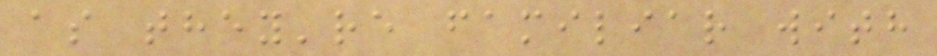as they're familiar with
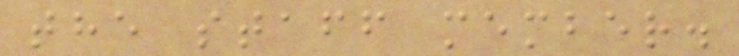the staff member.
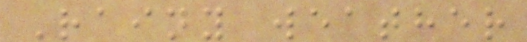Rainy weather
